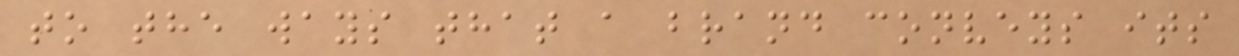to the ways that a brand conveys its
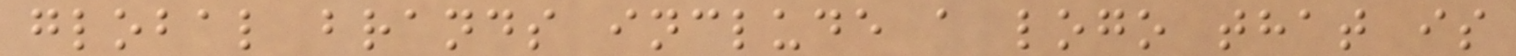global brands include a logo that is
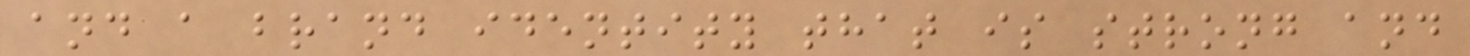and a brand identity that is strong and
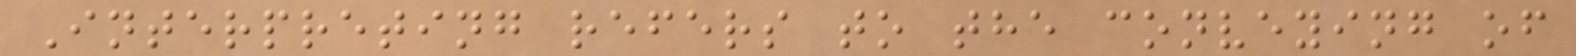Interpreting refers to the conveying of
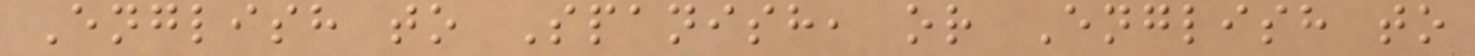English to Spanish, or English to
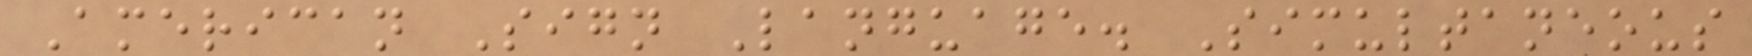American Sign Language. Simultaneous
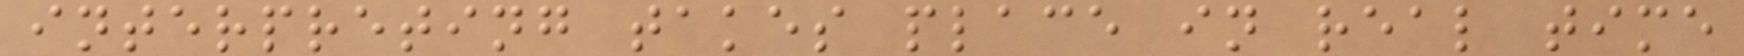interpreting takes place in real time
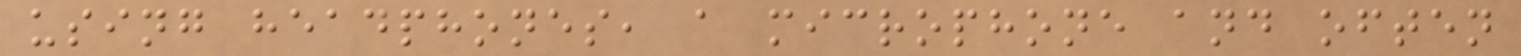using headphones, a microphone and often
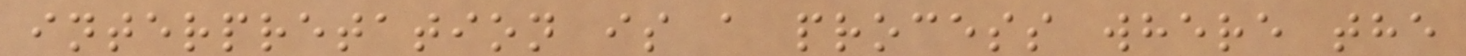interpretation is a process where the
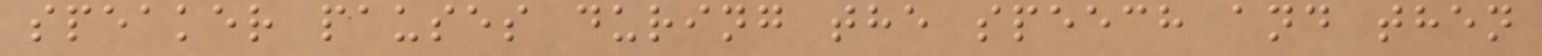speaker pauses during the speech and then
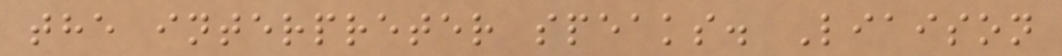the interpreter speaks. Liaison
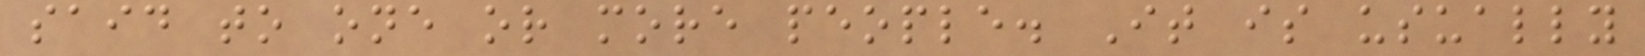said to one or more people. It is usually
